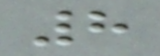8
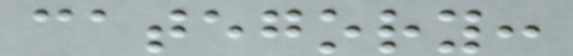category:
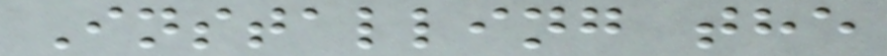Installing the
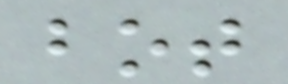bot
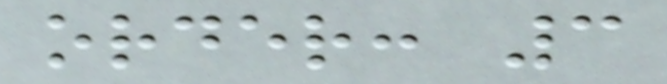order: 3
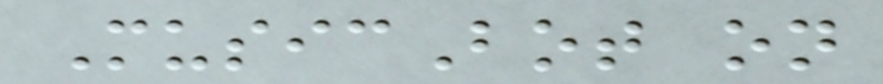MusicBot on
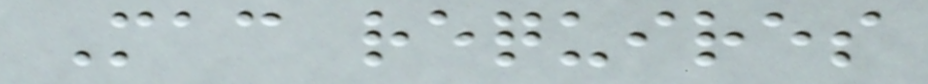Mac requires
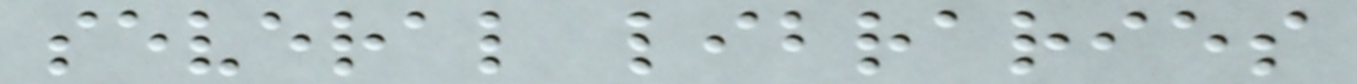several libraries
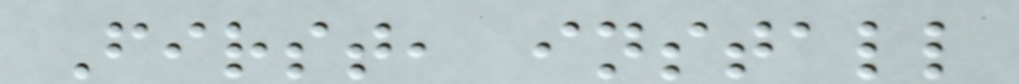First, install
